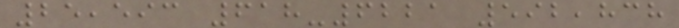25,593 618-6221 592,838
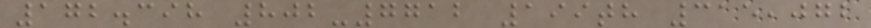172.398 802-7712 199th 315,072
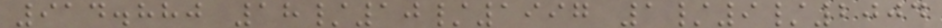914.880 18/10/1997 1/9/2004
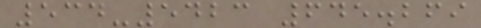534-5423 645.269
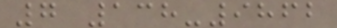7 138-9862
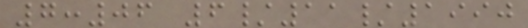7:06 6/11/1990
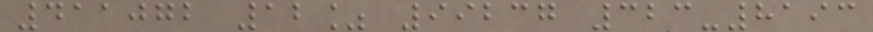411072 12% 99237 323-8193
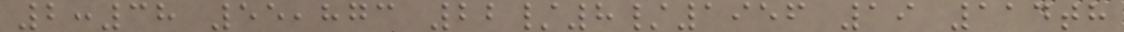2:38 55,873 22/8/1956 19 114th
